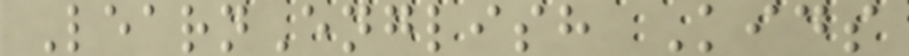LearnEnglish Kids
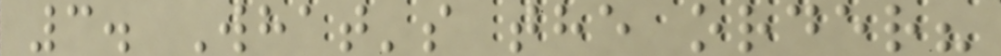3. What's the order?
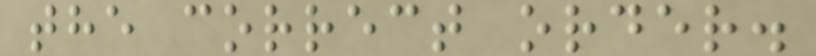the correct order.
